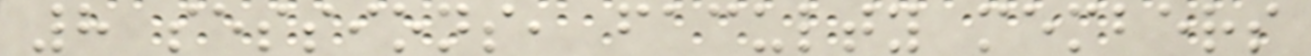8 sessions, faculty members
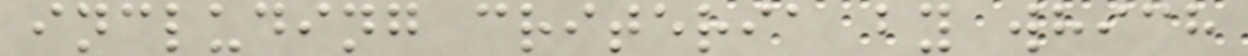including criteria by which
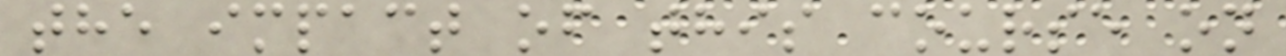the impact of this course on
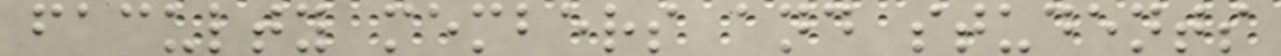faculty members and students
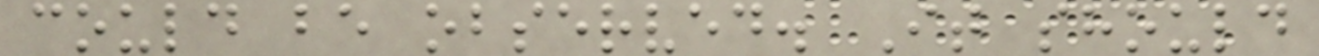could be observed. It should
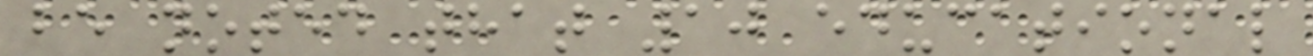be noted that 10 educational
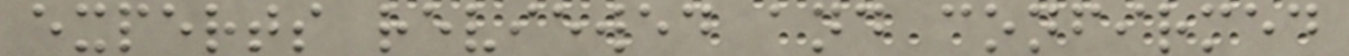experts reviewed and confirmed
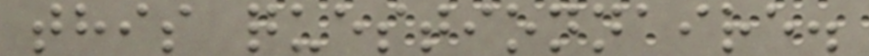this questionnaire.
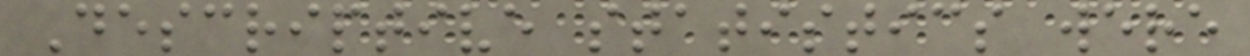Descriptive statistics were
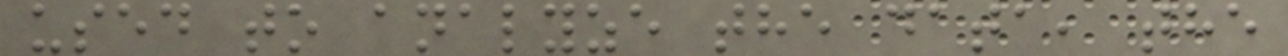used to analyze the data, the
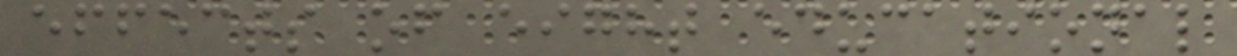effects of eight educational
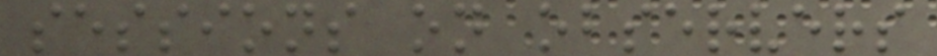sessions on observers
